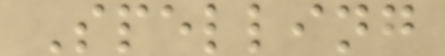Spelling
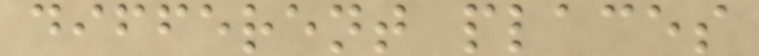different places
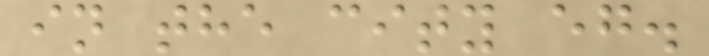in the city eg.
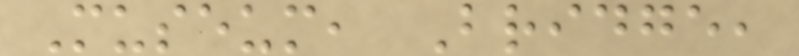Museum, Bridge,
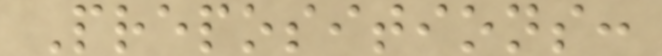Prepositions:
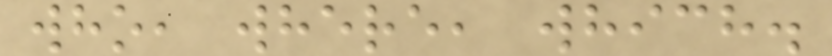who, where, which.
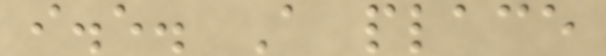i.e. A place
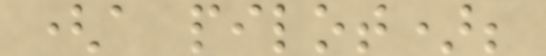(a pilot);
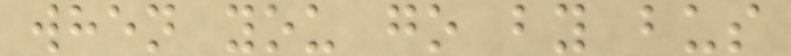when you go by bus
